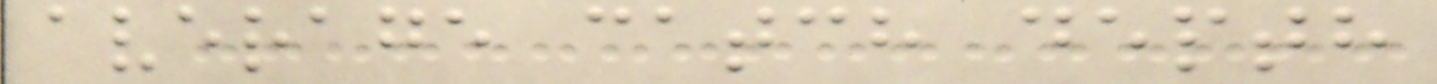average catch depth
